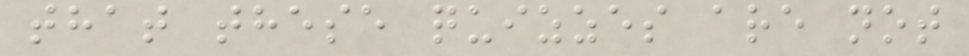that these quizzes are not
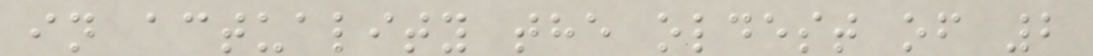in actuality the oldest of 2
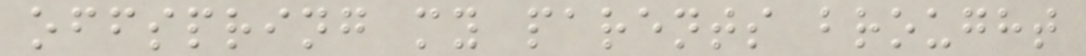offspring my parents brought
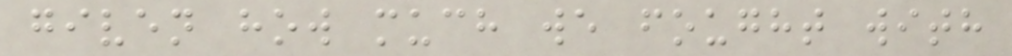given how much we fought with
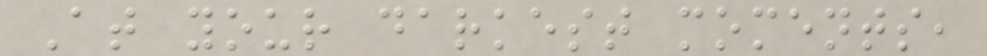At your darkest moments,
